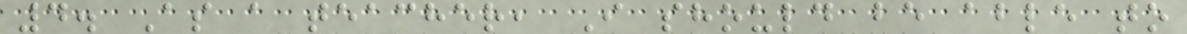4. As a teacher, I should be able to
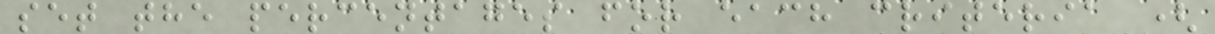set the percentages for each criteria (
